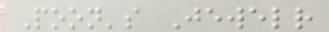Poon's Jewelr
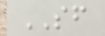SF
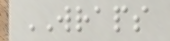WRAPS
